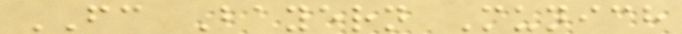FC Bayern Munich
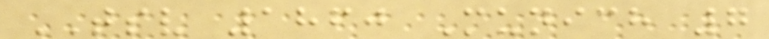TSV 1860 Munich 7
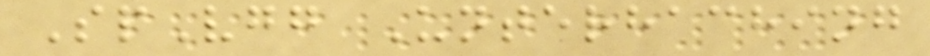SpVgg Unterhaching
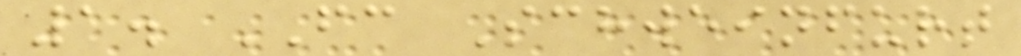1. FC Schweinfurt
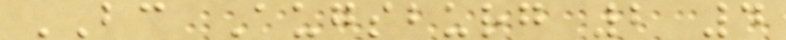BC Augsburg 2 4
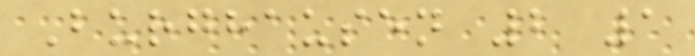Burghausen 2 1
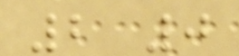2 0
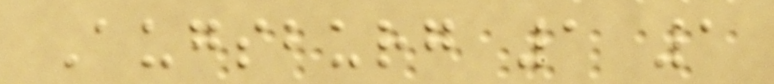Augsburg 1 1
